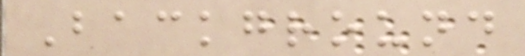Background
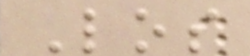Los
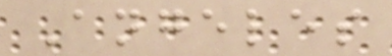Angeles
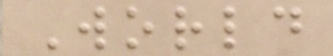World
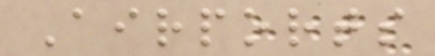Airports
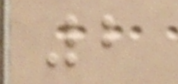2
